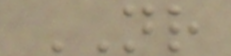NR
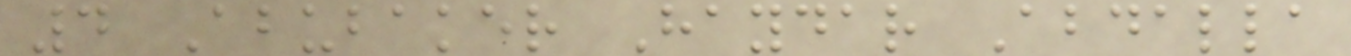4 Abubaker Haydar Abdalla
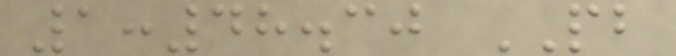1:48.30 PB
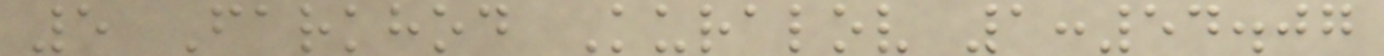5 Farkhod Kuralov 1:54.07
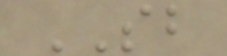SB
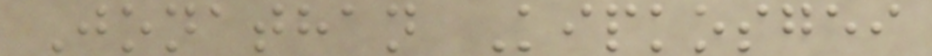Jonathan Kipkosgei
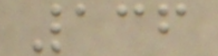136
